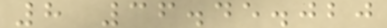8 36.45.020
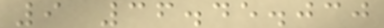9 36.45.030
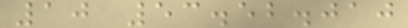10 53.52.010
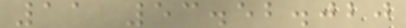11 53.52.020
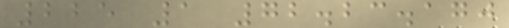225 1 72.23.170
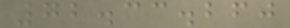72.33.260
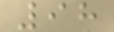98
